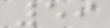59
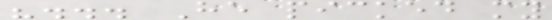"... He picked my
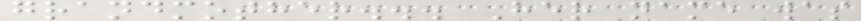grandmother... Her name was
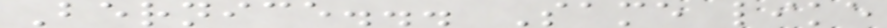Bernice... Same like
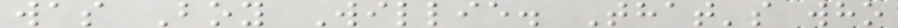was Boy Willie. That's who
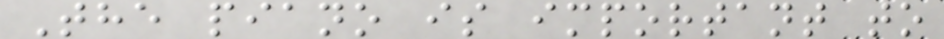The piano is important to
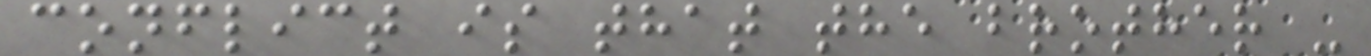conflict is that the brother -
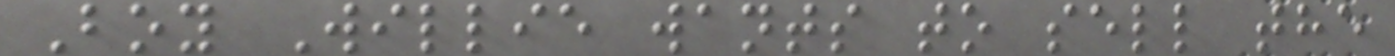Boy Willie wants to sell the
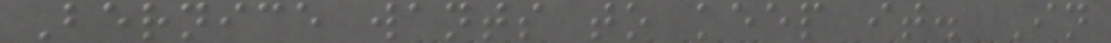Bernice wants to keep it. In
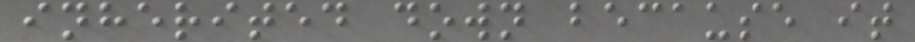inherited down because it
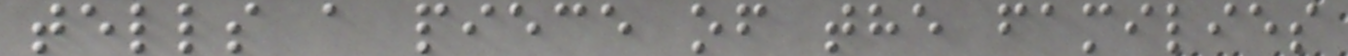tells a piece of the families
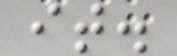it.
